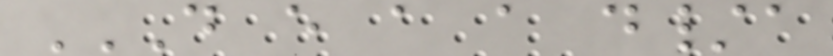D E A A D/A
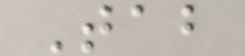Tab
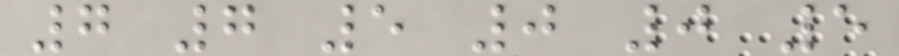7 7 5 0 0 5
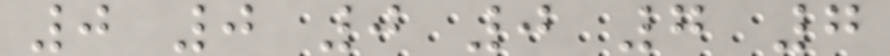0 0 0 0 7 7
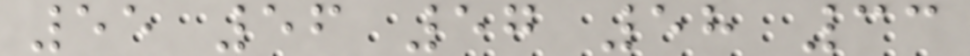55 56 57 58 33
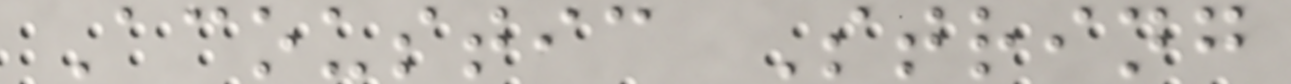Acoustic String
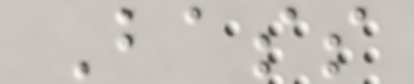Bass
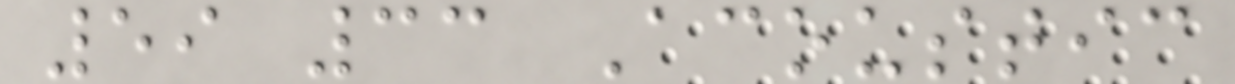59 33 Acoustic
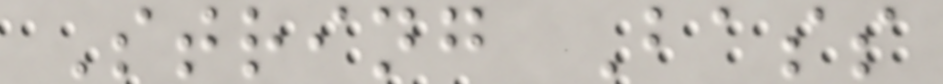String Bass
